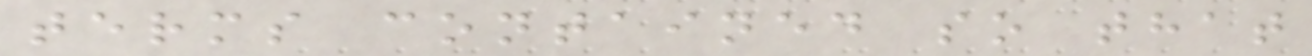terms contained so that
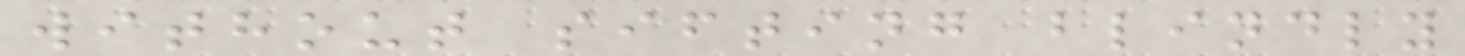without sifting blindly
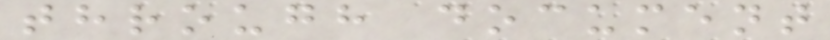through document
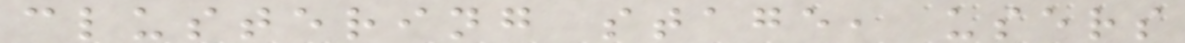clustering stage, users
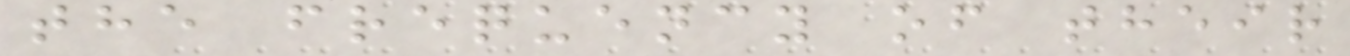the frequency of their
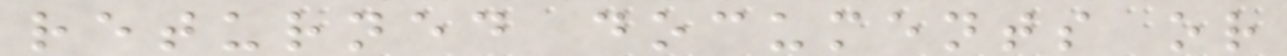returned documents or
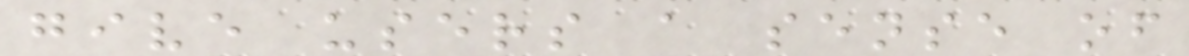give users a sense of
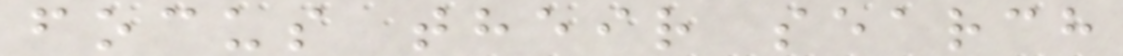focus their search
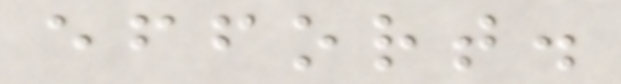effort.
